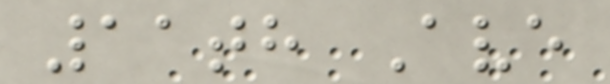11th Ave
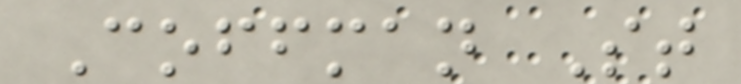Coffman St
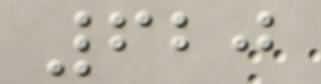620
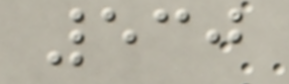530
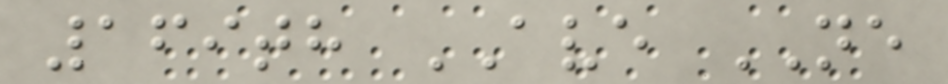169th AVE NE
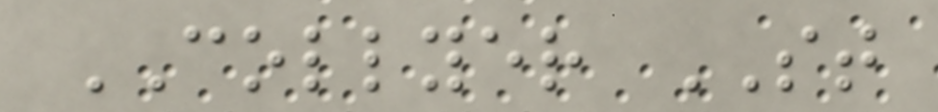COLLYER ST
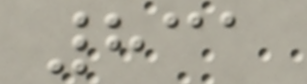831
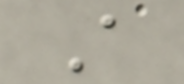A
